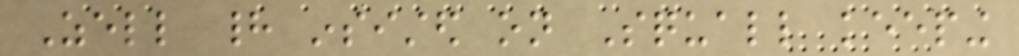Zell had insisted on Squall keeping
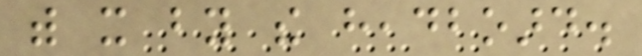with it by the headboard.
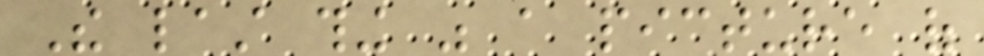The last thing was a picture of
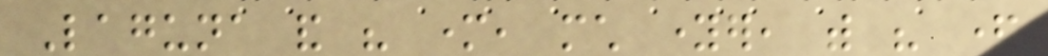Laguna and his mother, much younger, with his father
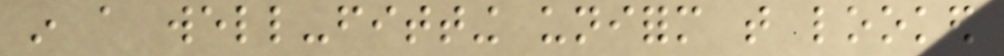in a well-fitting uniform that looked
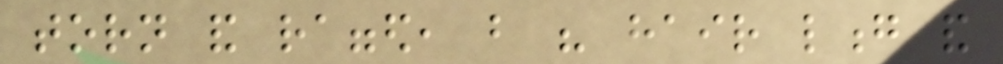torn and ragged, but his hair long and
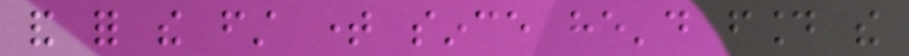and for the first time since he'd found the
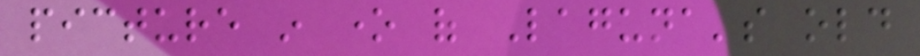picture in one of Laguna's old
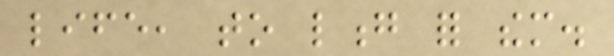life, to long for them.
